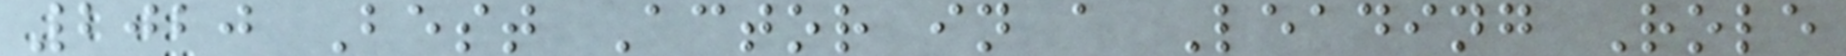2020 Best Actor in a Leading Role
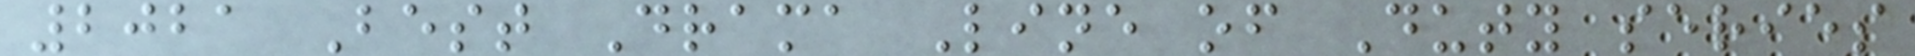2021 Best Drama Line of Duty series
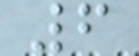6
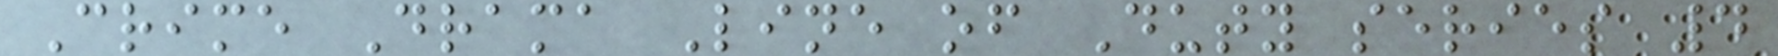Crime Drama Line of Duty series 4
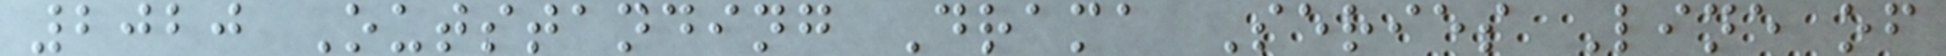2020 Outstanding Drama Series Line of
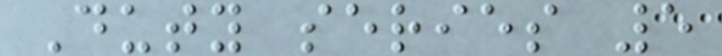Duty series 5
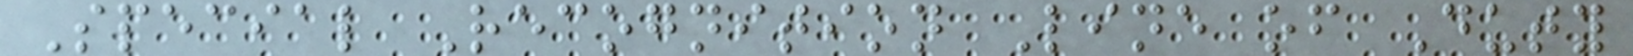Special Recognition Line of Duty
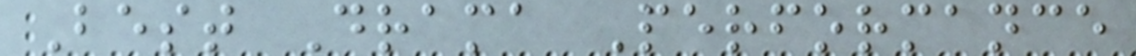Best Drama Performance
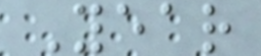Year
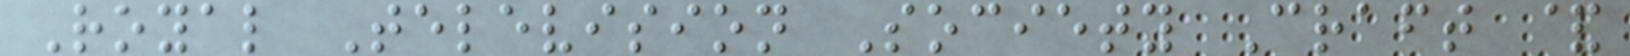Royal Television Society Craft &
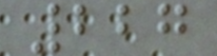227
